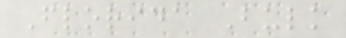Florida Bulk
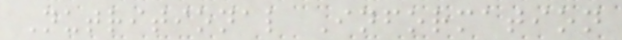Nutritional Information
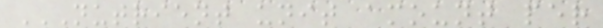NUTRIENT UNIT AMOUNT PER
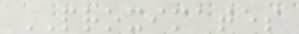PROXIMATES
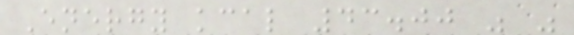Energy kcal 43.00 " "
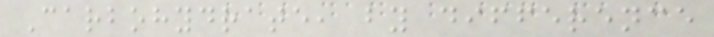Carbohydrate, by difference
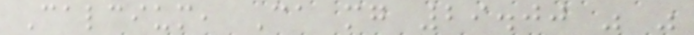Calcium, Ca mg 29.00 " "
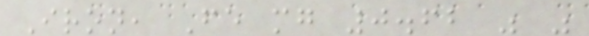Iron, Fe mg 0.62 " "
